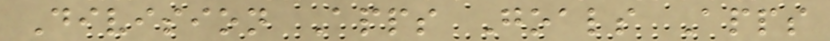Division Apps Goals Apps
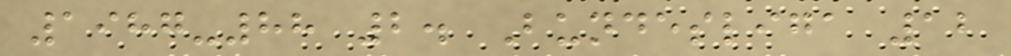1987-88 2. Bundesliga 12
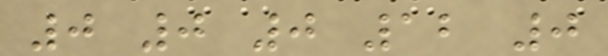0 0 0 12 0
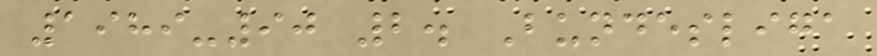1989-90 2. Bundesliga
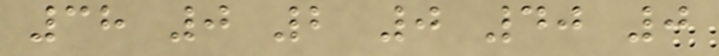38 0 2 0 40 0
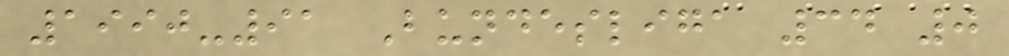1990-91 Bundesliga 34 0
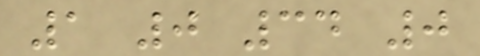1 0 34 0
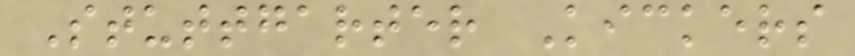Stuttgarter Kickers
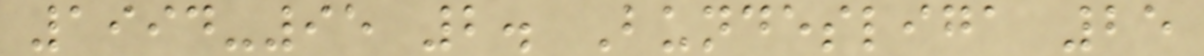1994-95 2. Bundesliga 25
